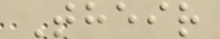Their
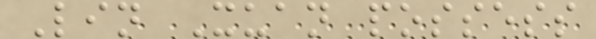Lin Xuan possess
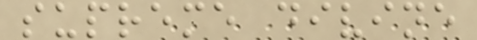supreme divine
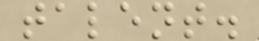talent.
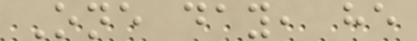One day, he
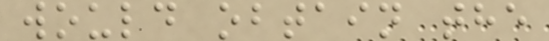would obtain the
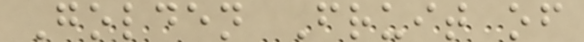Golden Fruit of
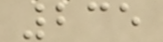235
